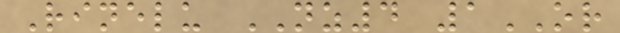Rinelu NZ4 1OR
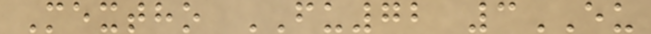Mextho FU72 3EU
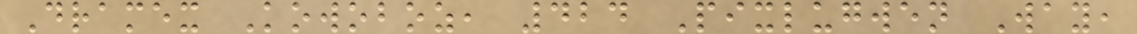Dramex Kowoboz, 424 Pixlugwen Way,
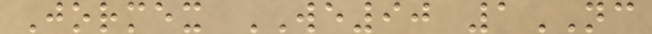Jormex WE90 1NC
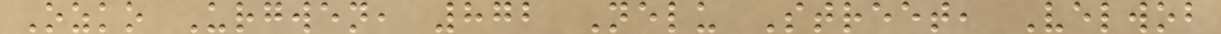Ozko Urgwen, 872 Nelu Street, Velwob
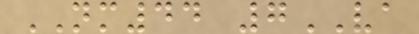NM44 7VA
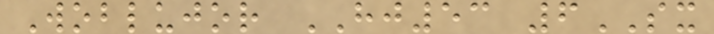Woblujor HJ53 6SX
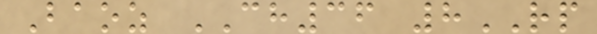Baoz CH36 8RP
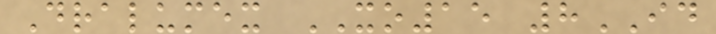Dralumex XO15 8ID
